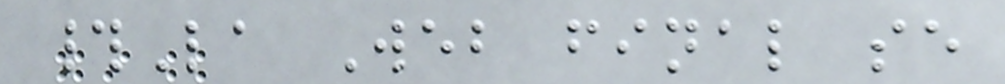#La Web final se
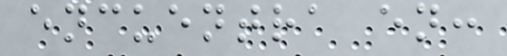encuentra en:
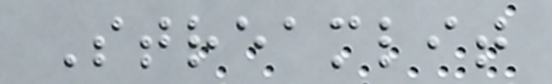Streamlit
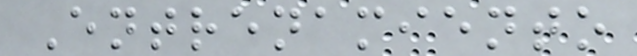Entrenamiento
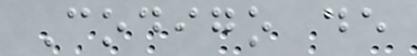Codigo de
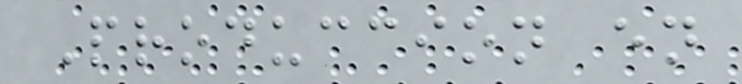Produccion en
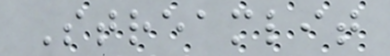Streamlit
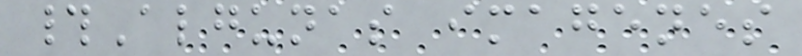#Algunas imagenes
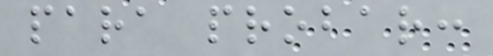para probar:
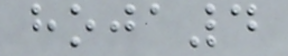hoja4
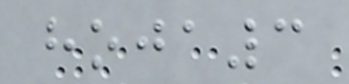hoja3
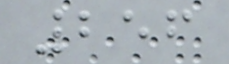256
